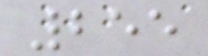255
